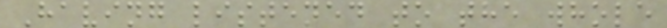Having listened to the whole
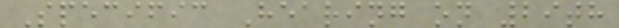Specific Hearing on 29th
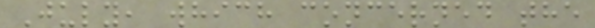July, which concerned the
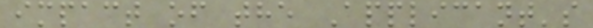impact of the Applicant's
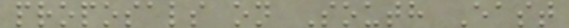proposals on South East
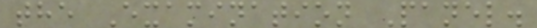the Examination Panel.
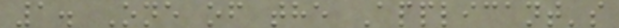1. One of the Applicant's
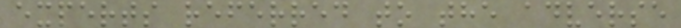experts referred to the adverse
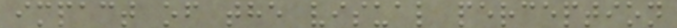impact of the visual perception
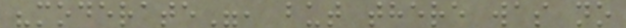"moderate", but there was no
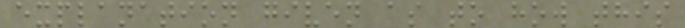explanation given as to how this
